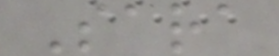Sara
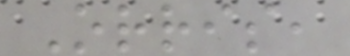Orris,
